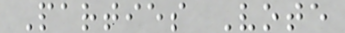Parties Vote
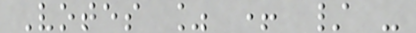Votes % + / -
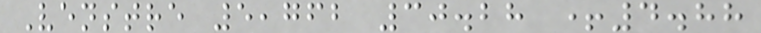Venstre 5,762 30.28 +4.88
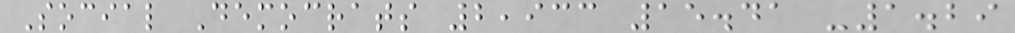Social Democrats 2,933 15.41 -1.29
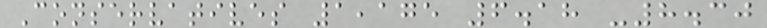Conservatives 1,175 6.18 -8.30
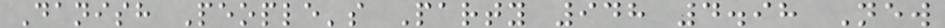Danish People's Party 948 4.98 New
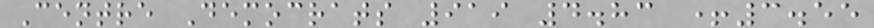Centre Democrats 919 4.83 +3.55
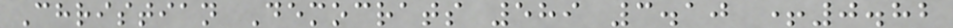Christian Democrats 589 3.10 +0.82
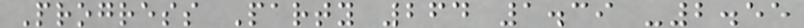Progress Party 264 1.39 -2.55
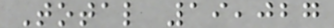Total 19,027
